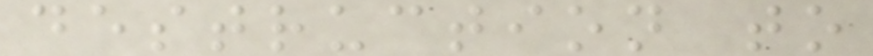destruction to
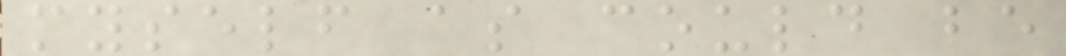myself as could be
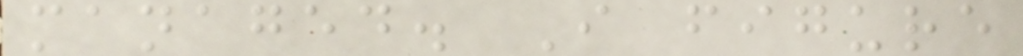managed. I figure
